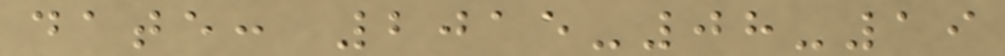date: 2015-08-19
